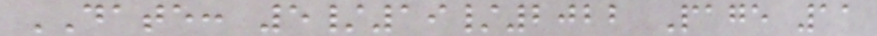DATE: 5/19/2022 Page 11
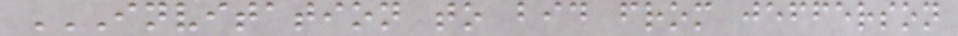INVITATION TO BID FROM JEFFERSON
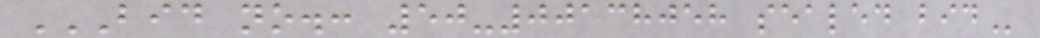BID NO.: 50-00138058 SEALED BID
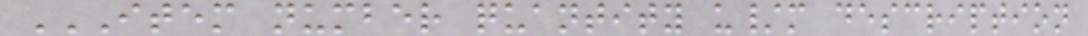ITEM NUMBER QUANTITY U/M DESCRIPTION
